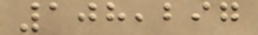108,297
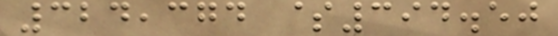324,374 $394.50
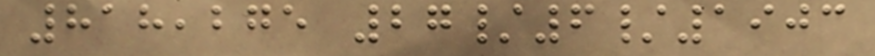818,275 27/6/1903
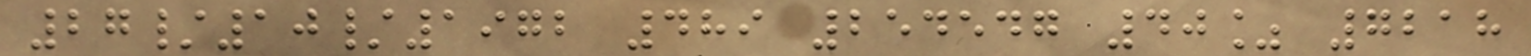27/10/1972 489 254547 40% 7218
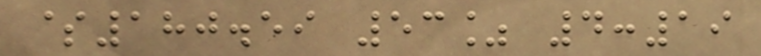$180.59 53% 4:19
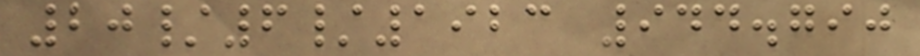20/6/1923 944.790
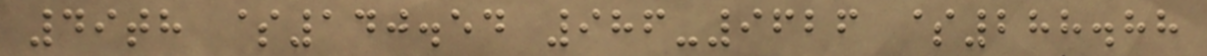49th $140.54 986-9626 $288.88
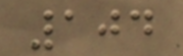104
